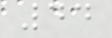44
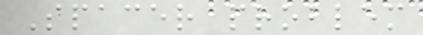Spacer problem
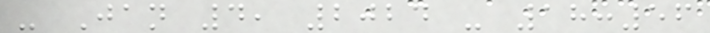- Jan 4, 2024 - 18:56
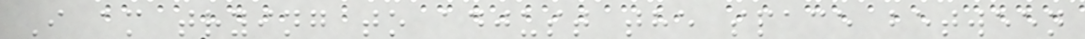I am trying to adjust the space between
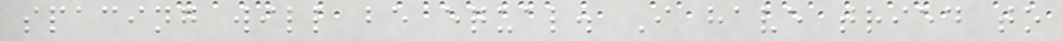spacing will be equal. I have tried to
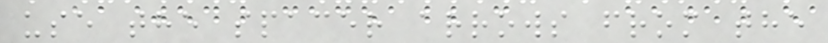use the spacer arrows from the
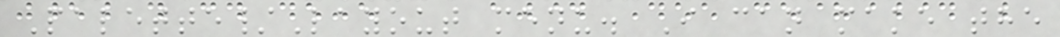Palette/Layout menu. I can make the
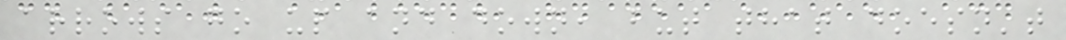arrows go up and down, but that doesn't
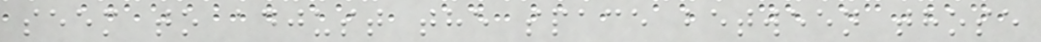seem to adjust the space between those
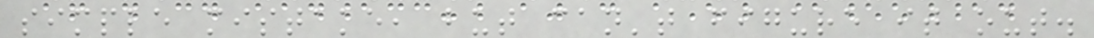simple mistake, but can't figure it out.
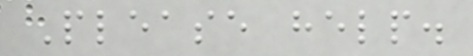Please help.
